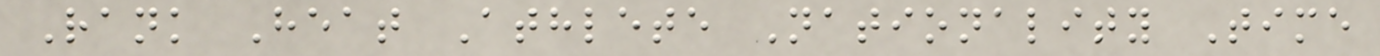Rank Heat Athlete Nationality Time
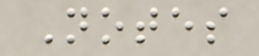Notes
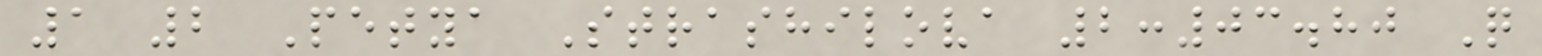1 2 Petya Strashilova 2:03.80 Q
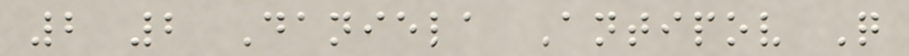2 2 Daniela Antipov Q
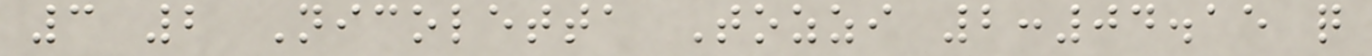3 2 Nicoletta Tozzi 2:04.15 q
